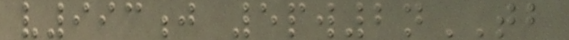v993j 5pw2nTB
